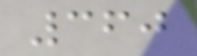360
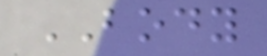BODY
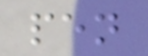pen
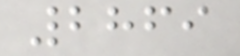2869
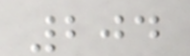204
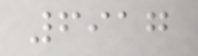6917
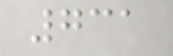731
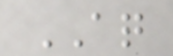AQ
